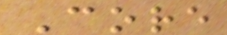Core
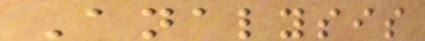Analysis
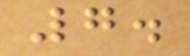7.
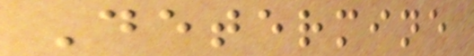Determine
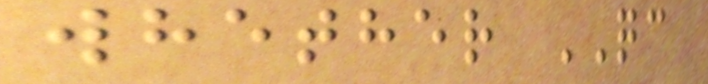whether QC
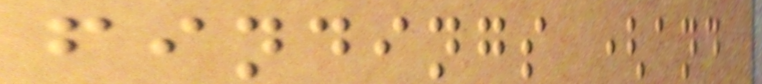findings (and
